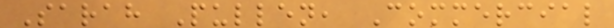Sarah Pullen, Commercial
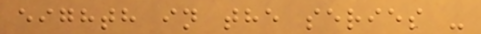eighth in the series -
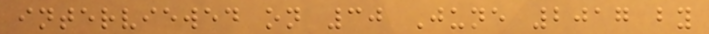interviewed on 30 June 2017 by
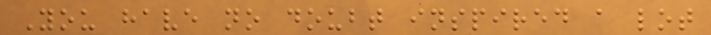You have no doubt inspired a lot
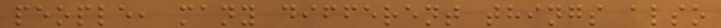people, many different things also
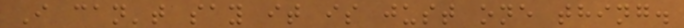I can't say it is just one thing.
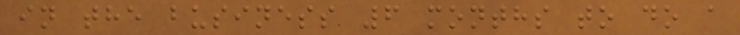in the business 6 months to do a
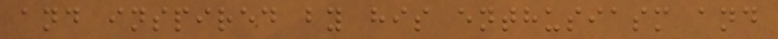and inspired by his enthusiasm and
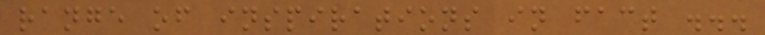range of inspirations in fact ...
